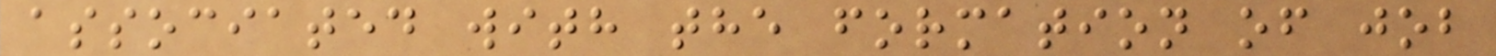associated with the formation of job
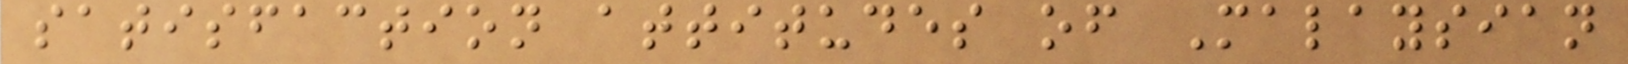satisfaction attitudes of Malaysian
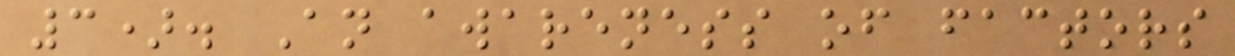3). An awareness of factors
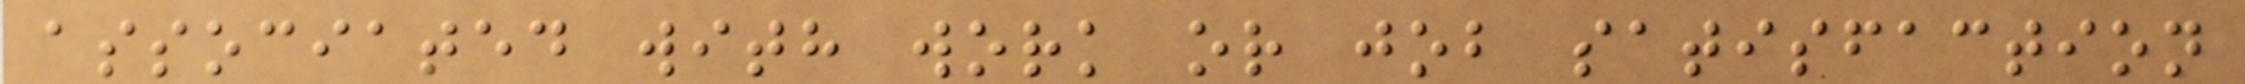associated with work or job satisfaction
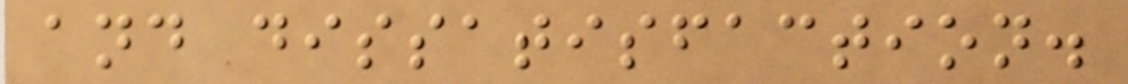and dissatisfaction.
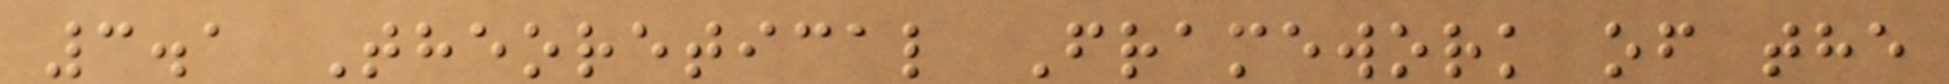3.1 Theoretical Framework of the
